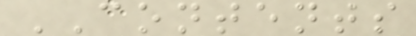CONTENTS
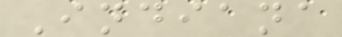Indiana
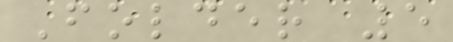Folder 5
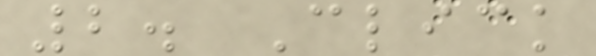2. Click
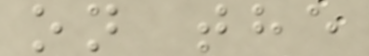on the
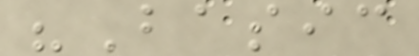"Basic
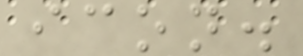icon.
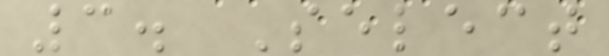3. Select
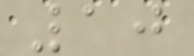10
